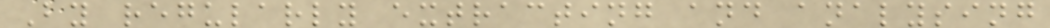By regularly extracting and analysing
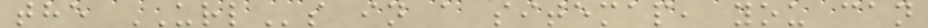the URLs in a sitemap, you can
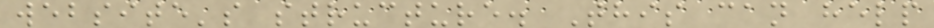website's structure. This can help
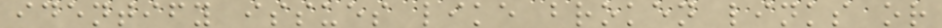identify issues like broken links or
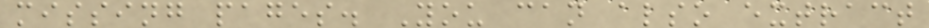missing pages. You can also extract
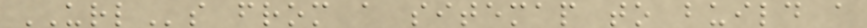URLs from a sitemap to build a
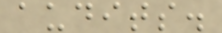audits.
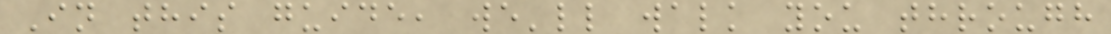In this guide, we'll walk you through
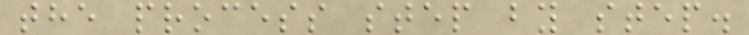the process step by step.
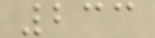233
